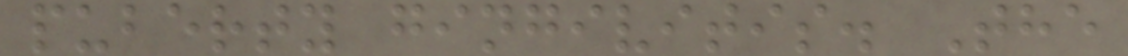puberty gingivitis. The
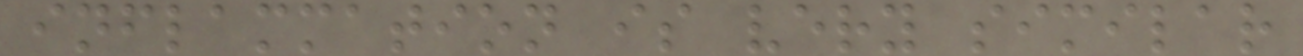inflammation is very similar
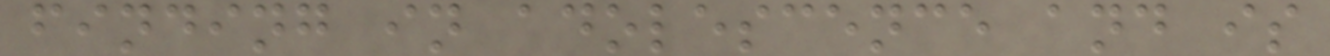finding in adolescence and is
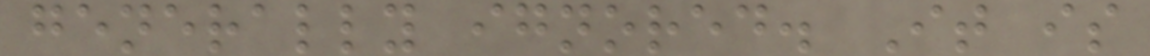generally ignored. It is
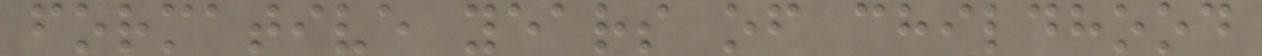formative years of childhood
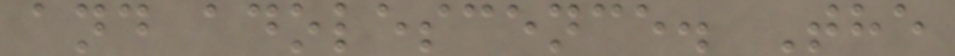and adolescence. The
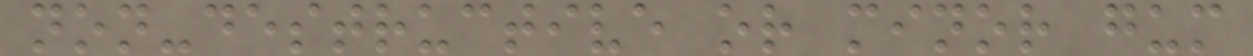non-destructive or minor gum
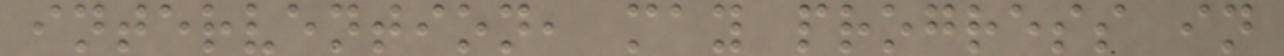intervention, may progress in
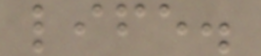life.
